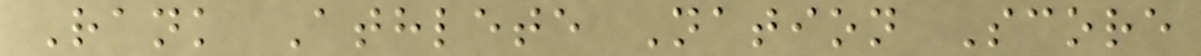Rank Athlete Nation Score
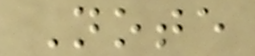Note
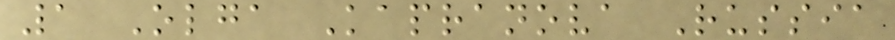1 Olga Kapranova Russia
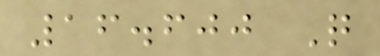16.600 Q
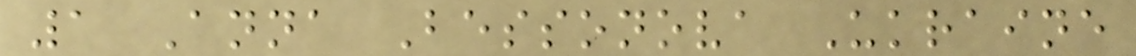1 Anna Bessonova Ukraine
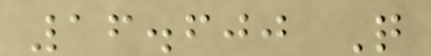16.600 Q
